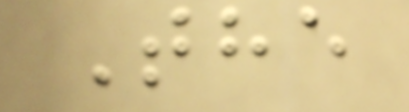The
